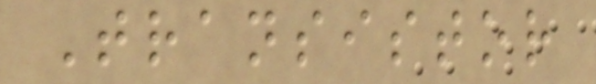Transistor
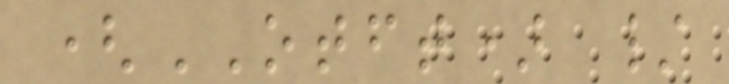(OTFT) /
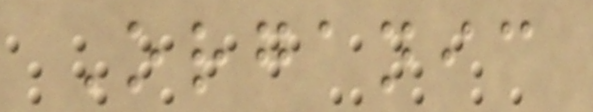Organic
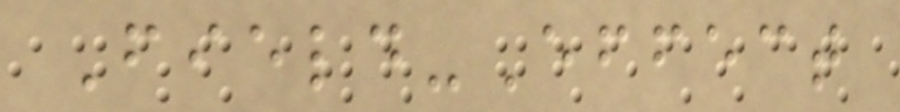Field-Effect
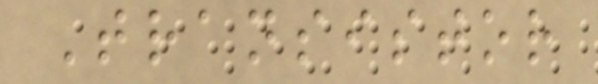Transistor
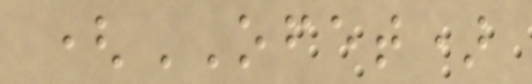(OFET)
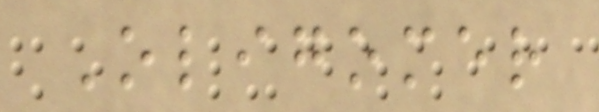Oligomer
